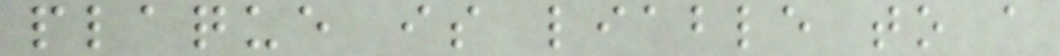plaque is liable to a
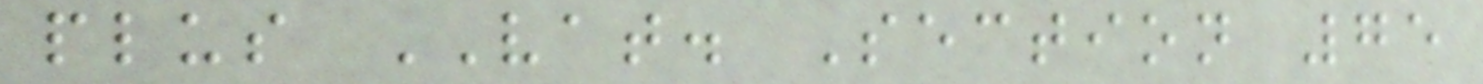plus VAT. Section 75
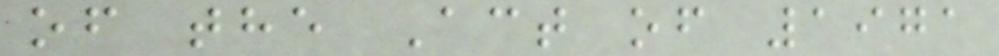of the Act of 1971
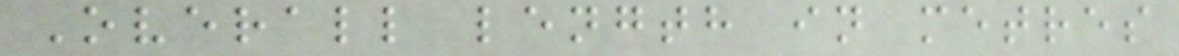Overall length in metres
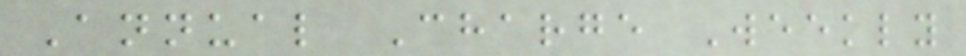Annual Charge Weekly
